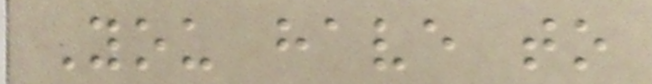You have to
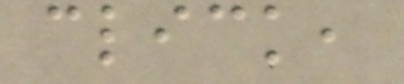click,
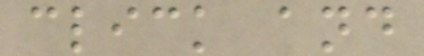click and
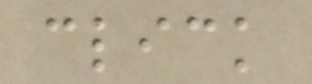click
